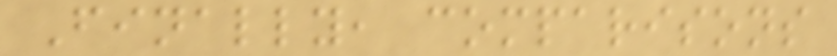Finally, comparisons
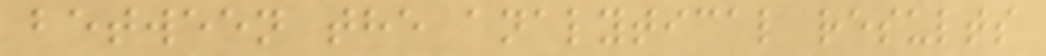between the analytical results
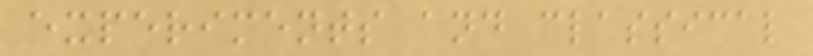experiments and classical
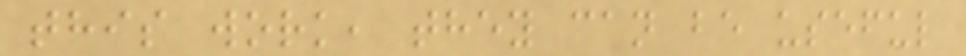this work, they can be useful
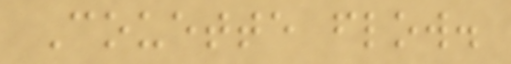Couette flow.
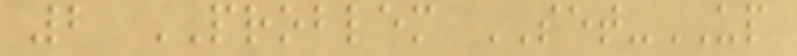2 PROBLEM SET-UP
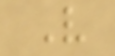V
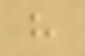h
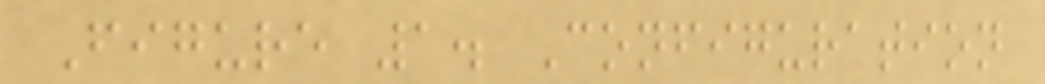Figure 1. Configuration
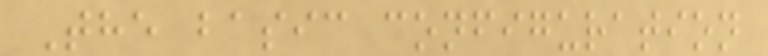The basic configuration
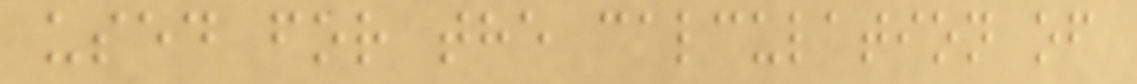used for the calculation of
